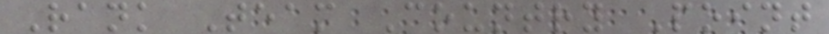Rank Team Country Point
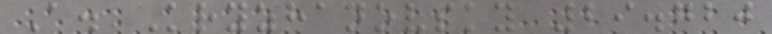A. Kryzhanovsky 29.720
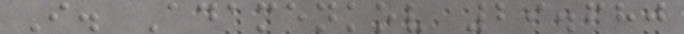I. Adamenkov 29.680
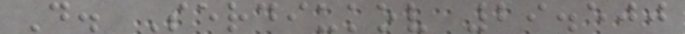D. Serdiukov 29.500
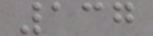137
